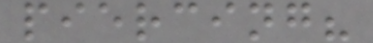piercing?
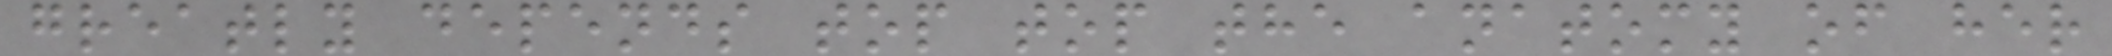greatly depends top top the anatomy of her
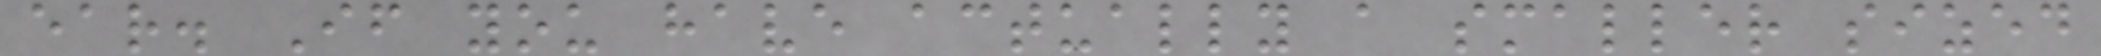ear. If you have actually a smaller sized
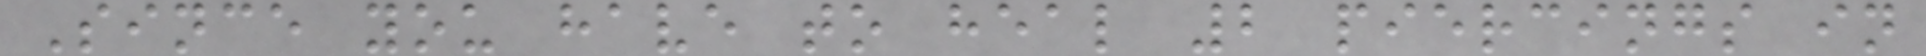Since you have to heal 2 piercings in
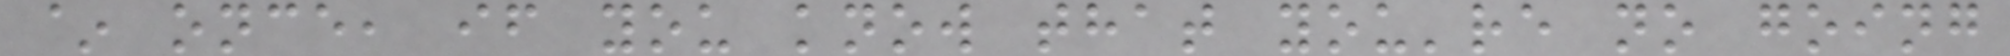~ once, if you know that you're no going
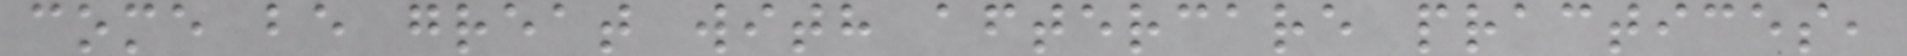come be great with aftercare practices,
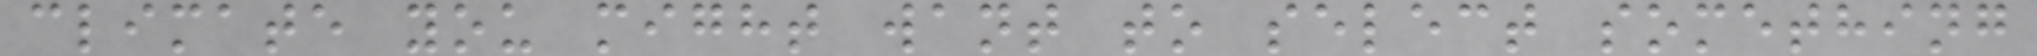climate you might want to select something
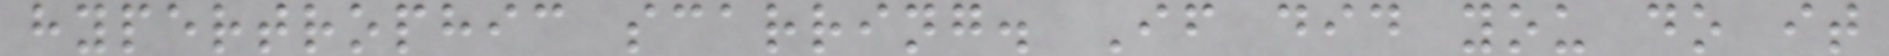hypertrophic scarring. If did you do it
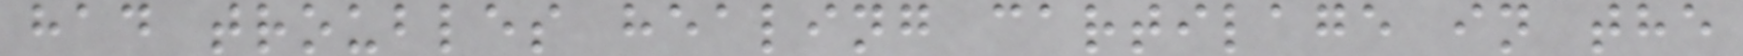had troubles healing cartilage in the
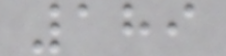189
